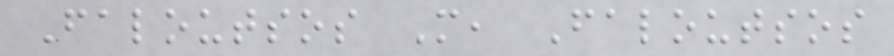Faloutsos M, Faloutsos
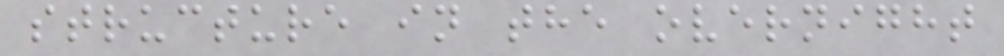structure in the overnight
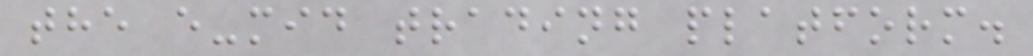the e-mid trading platform.
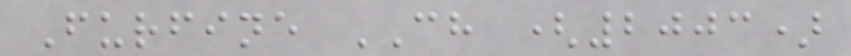Furfine CH (2003)
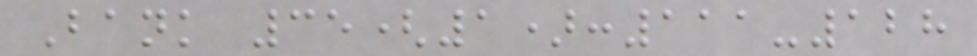Bank 35(1):111-128
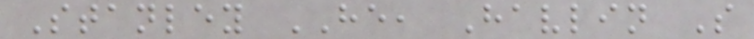Stanley HE, Havlin S
